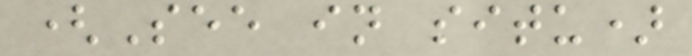(See in situ)
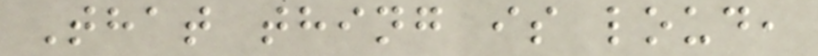That thing is loud,
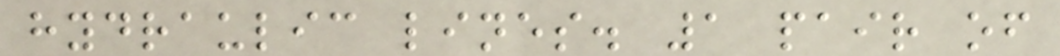hydraulic lines. 1 pair of
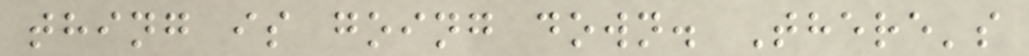thing is going down. There's
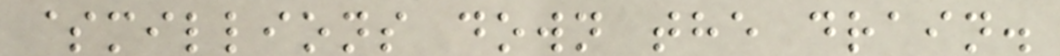$millions down the drain.
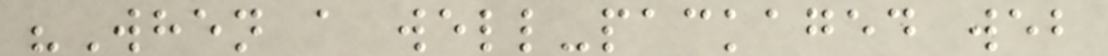"When a well-packaged web
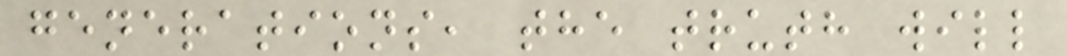generations, the truth will
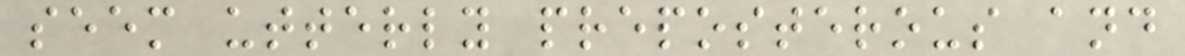seem utterly preposterous and
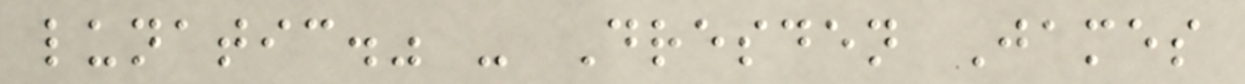lunatic." - Dresden James
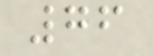76
